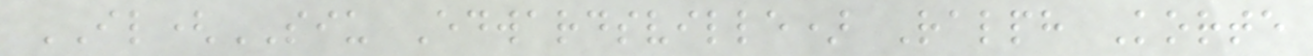IL(SIU Edwardsville) Ralph Korte
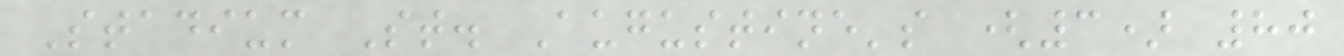Stadium St. Augustine's (3) 80
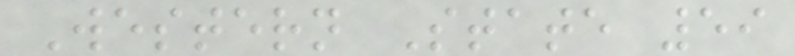Western State 59
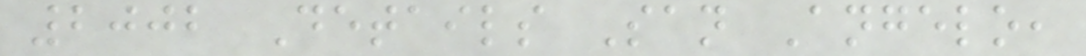2002 Details San Angelo,
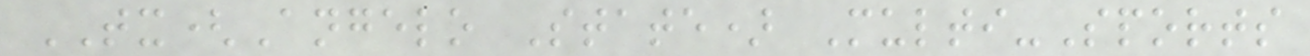TX(Angelo State) Multi-Sports
